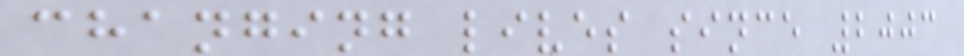changing lives since 2003
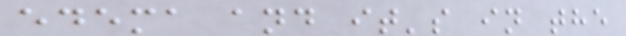edema and it's in the
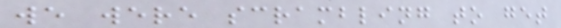we were scrambling to get
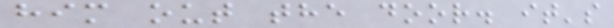him out the door. it's
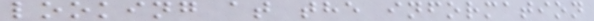looking at the information
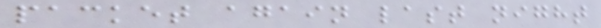packet again last night
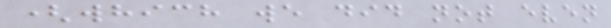(which we did not even
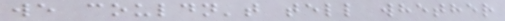we couldn't tell whether
